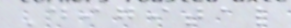Digital
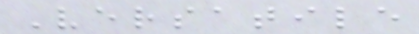Versatile
